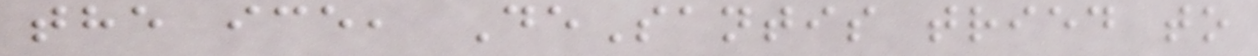the ice, DeSantis tried to
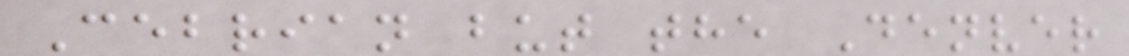Cebrian but the Denver
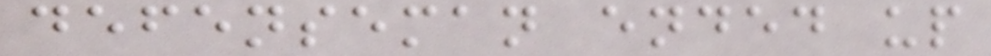defenseman ended up
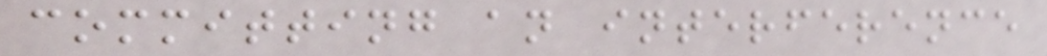committing an interference
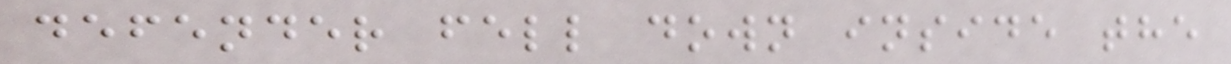defender fell down inside the
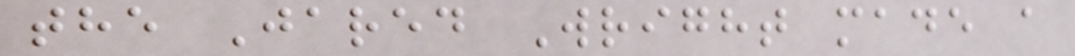the Jared Wright made a
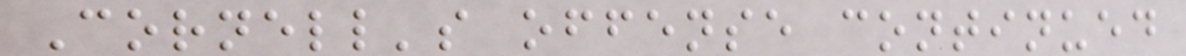Cornell's offense continued
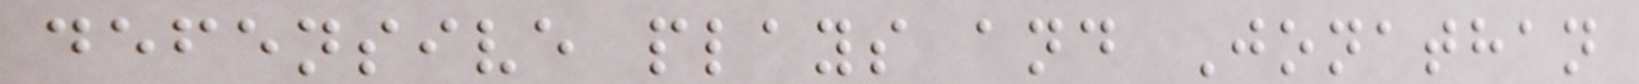defensive plays and Jonathan
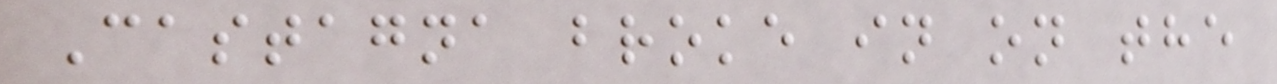Castagna broke in on the
